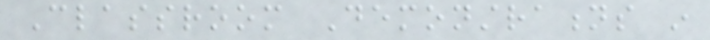Classroom Demonstrations in
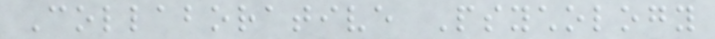Collaborative Psychology
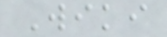Wiki
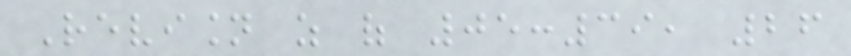Revision as of 05:39, 26
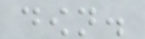down.
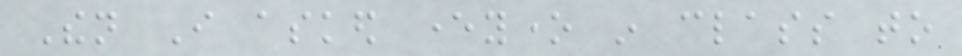Then I asked everyone in class to
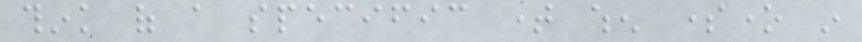think of a specific time when someone in
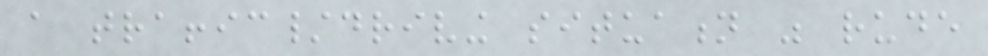a traffic/driving situation was rude
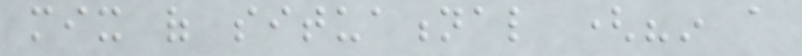mix of situational ("in a
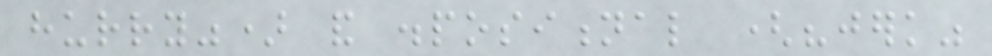hurry") and dispositional ("jerk"
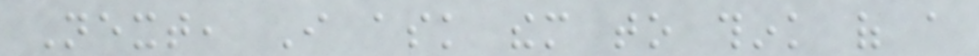Next, I ask them to think of a
